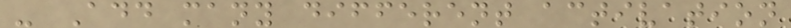- Add many different activation
